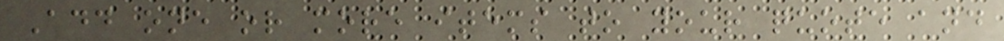Add one or more items to your quote and
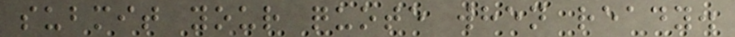submit your quote when ready.
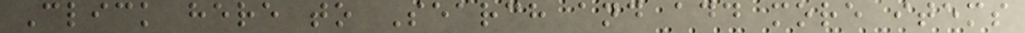Click here to Search and add more items
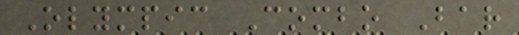Olympic Combo Bar
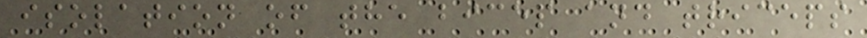isolation of the bicep and triceps
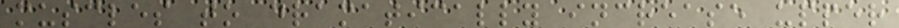muscles to dramatically increase upper
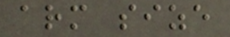arm size
